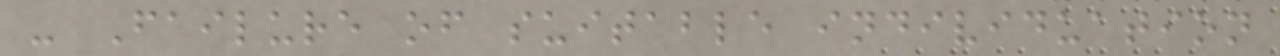- Failure of suitable individuation
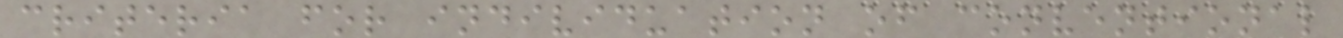criteria for individuation of conventional
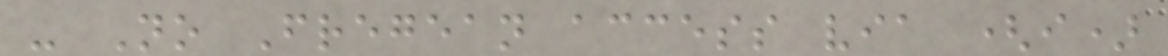- No Fregean access via (i)
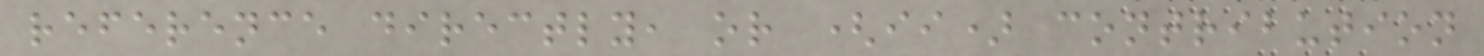reference directly, or (ii) contribution
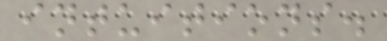intuitions.
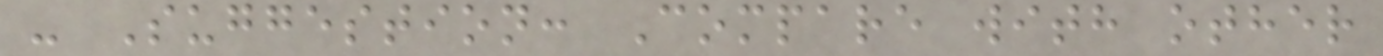- Suggestion: Compare with other
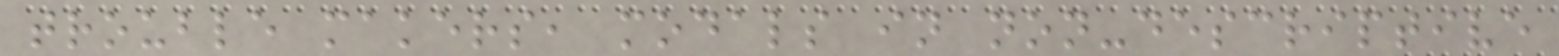trouble makers, modals in non-descriptive
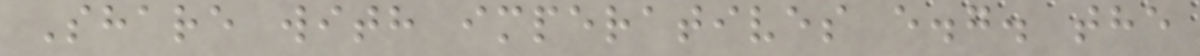Share with imperatives e.g. the
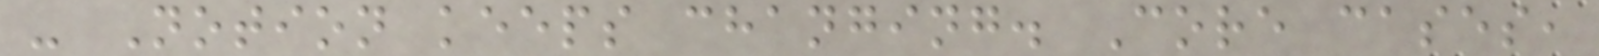- Notion keeps changing. Core cases,
